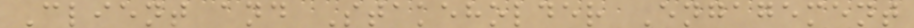Client and Stakeholder Engagement
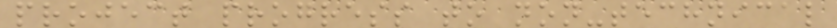project progress to non-technical
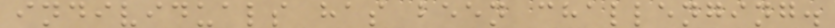individuals has been challenging.
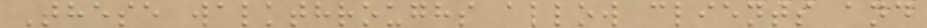These walkthroughs allow clients and
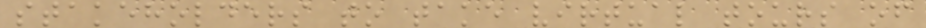stakeholders to take virtual tours of
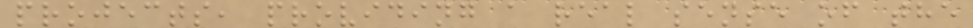projects, providing a real sense of the
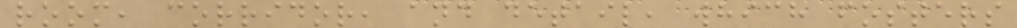room, corridor, and detail, which fosters
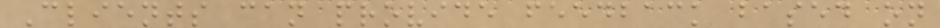Clients can provide feedback based on
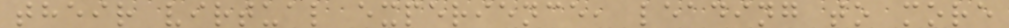their virtual experience, leading to more
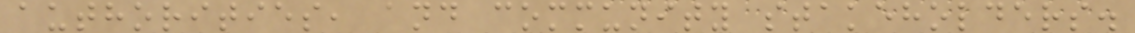authorities, and community stakeholders.
